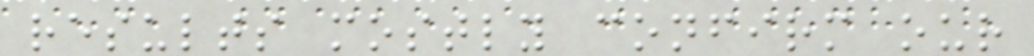results mostly confirm our
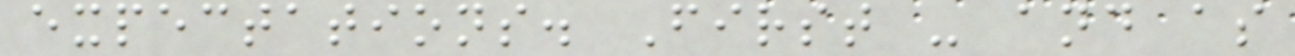expectations. First - and as
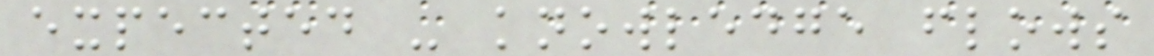expected - knowledge flows
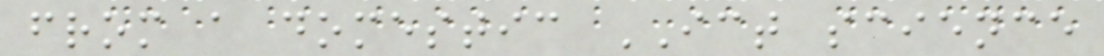from a domestic ICT science
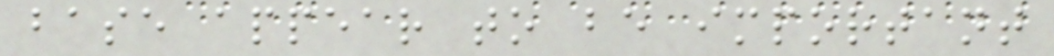base appear to be important
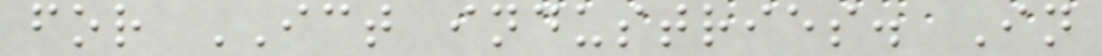for ICT industries. In
